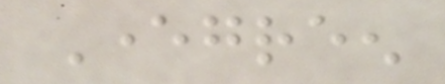Evergreen
